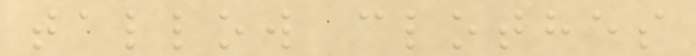tallow clothes
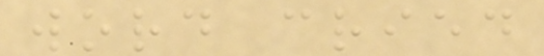word cried
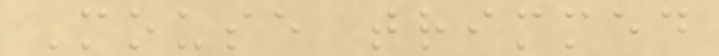Mouse trimmed
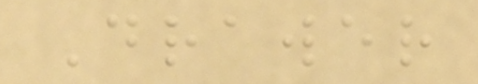Drawer
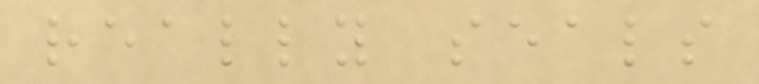really seals
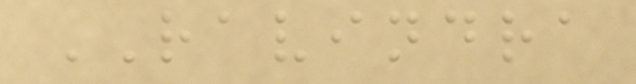RAVINDRA
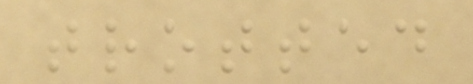trotted
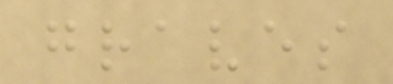graves
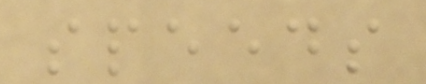speeds
